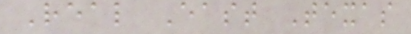Real East Texas
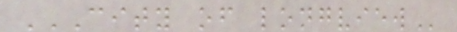CITY OF LONGVIEW
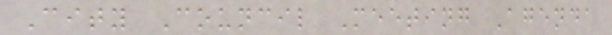City Council Meeting Agenda
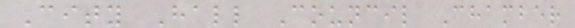City Hall Council Chamber
